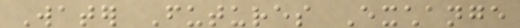Water Futures Exchange
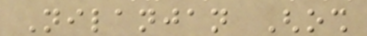Nilanjan Ghosh
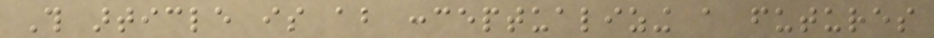This article is about conceptualizing a futures
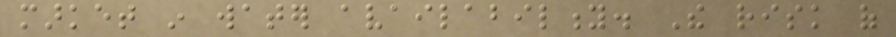market in water availability. The risk of
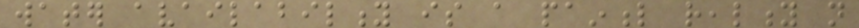water availability is a painful reality not
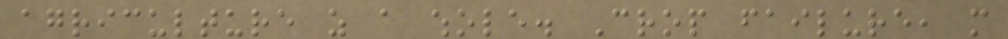agriculture as a whole. Crop failure, more
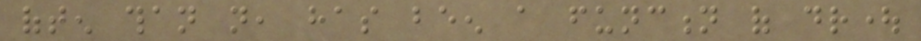often than not, has been a function of drought
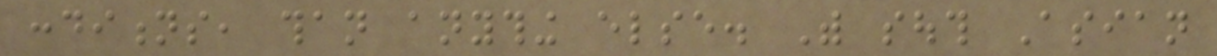conditions, than anything else. With south Asian
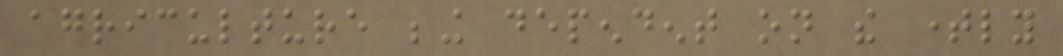agriculture being dependent on the timely
